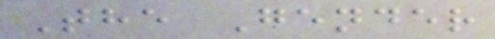The Gender
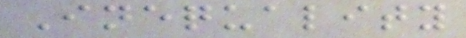Inequality
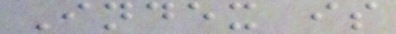Index is
